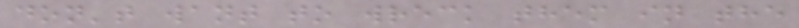don't want to wreck them in the
